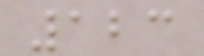123
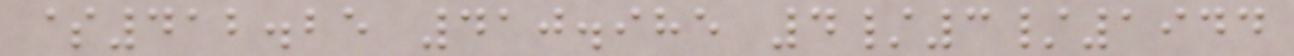$412.25 410.985 4/3/1944
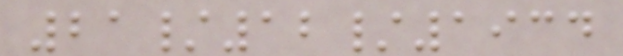21/12/1934
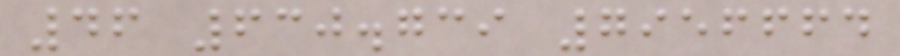46 630.739 7956664
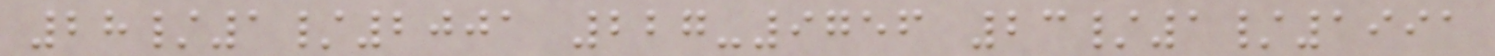28/1/2001 227-9756 23/1/1991
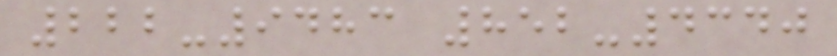222-9483 852-4340
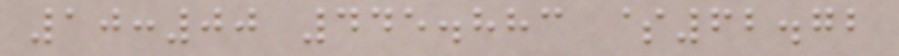10:00 445.883 $62.72
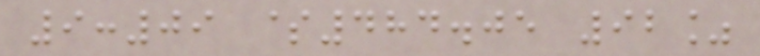9:09 $484.05 92%
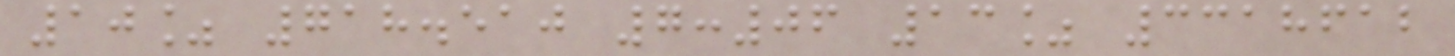10% 718.510 7:06 13% 3318612
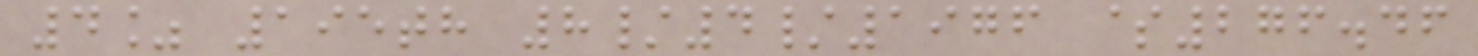4% 195th 8/4/1976 $276.46
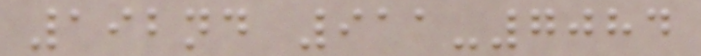192nd 911-7084
